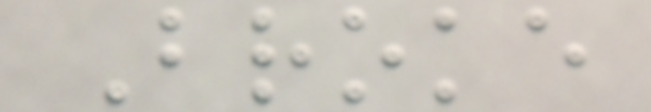Broke
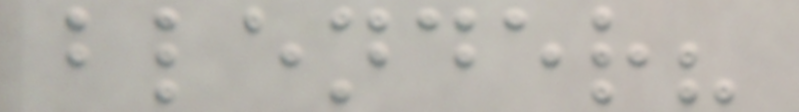blender?
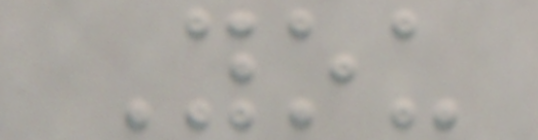You
